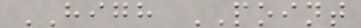HIGH POINT
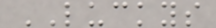LUCKYS
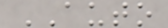AUTO
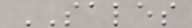SALES
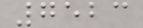7523
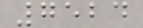7524
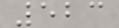523
